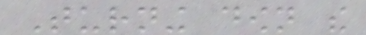Turning down the
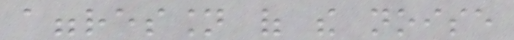aggression of the noise
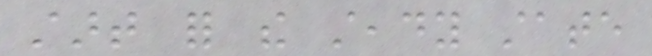start for the steady state
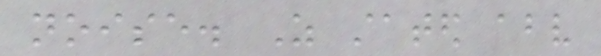noise. As stated above
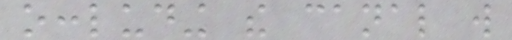occluding the canal will
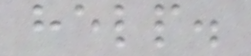help.
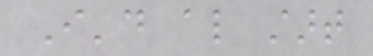I'd also start
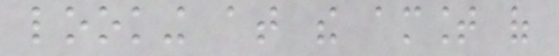looking at the amount of
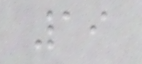19
